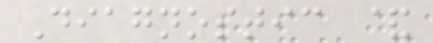Diagnostic &
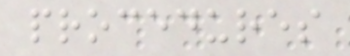procedures
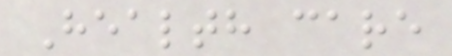Health care
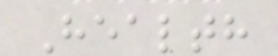Health
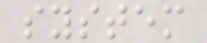system
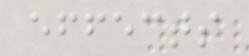effects
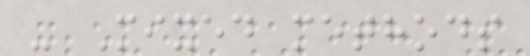- Mixed methods
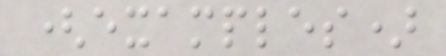(examples)
